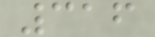316
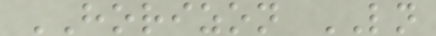HORIZON LN
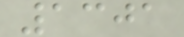1301
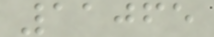11065
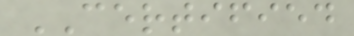CERTIFIED
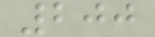200
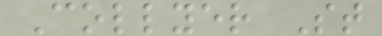Collyer St
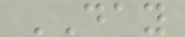DAY
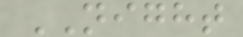NIGHT
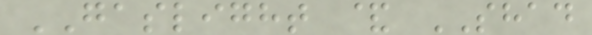GASLIGHT & SHAD
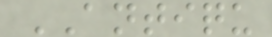ANTIQU
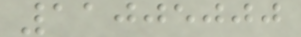11005000
